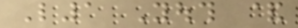L1 Youth &
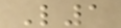L1
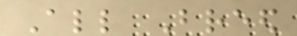All Breed
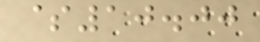$10.00
